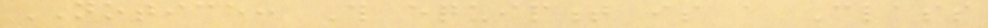NOTICE: This equipment is a Class
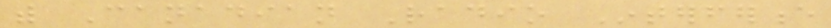with Canadian Radio Interference
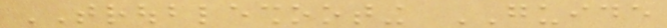TROUBLESHOOTING GUIDE
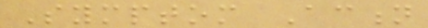Symptom Action
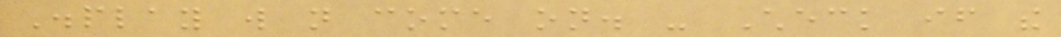Display will not come on. - Check if the
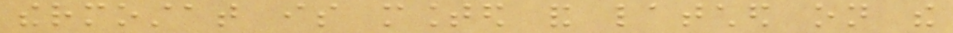thermostat is mounted and latched on the
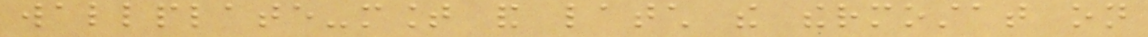wallplate-mount and latch the thermostat on
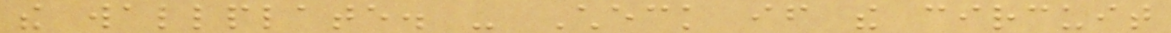the wallplate. - Check if the circuit
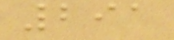291
